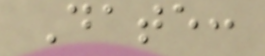Date:
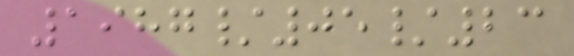1987/05/23
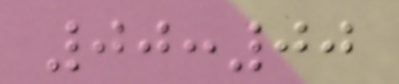00:00
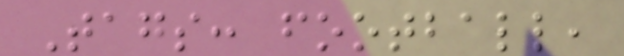Tags: football,
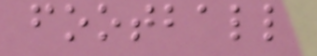football
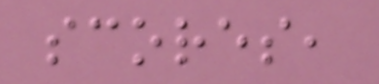scores,
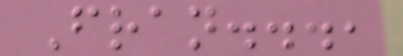Fran...,
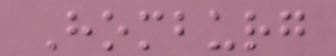Homburg
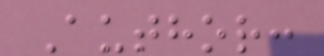Author:
